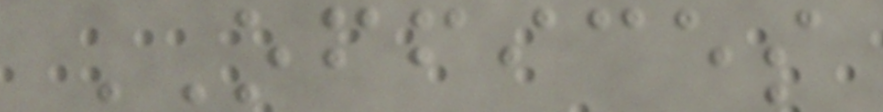OFFICES
